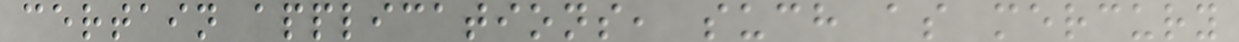certain applications, such as mercury
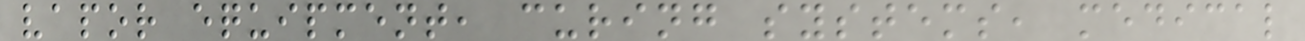vapor equipment, curing systems, medical
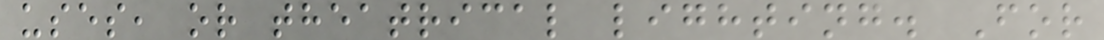uses, or theatrical lighting. For
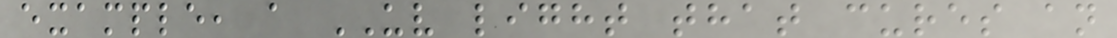example, a UV light that cures an
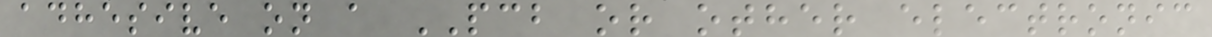adhesive on a PCB or other electronic
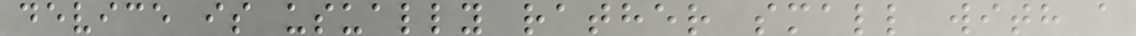device is usually rather small with a
